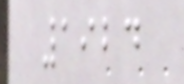1924
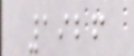1926
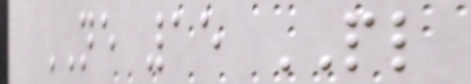NE 15 PL
